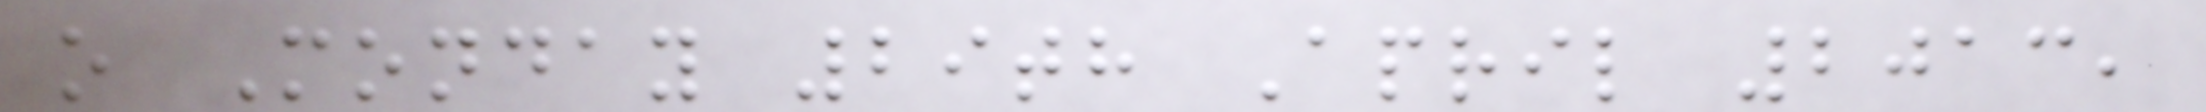o Monday 29th April 2013,
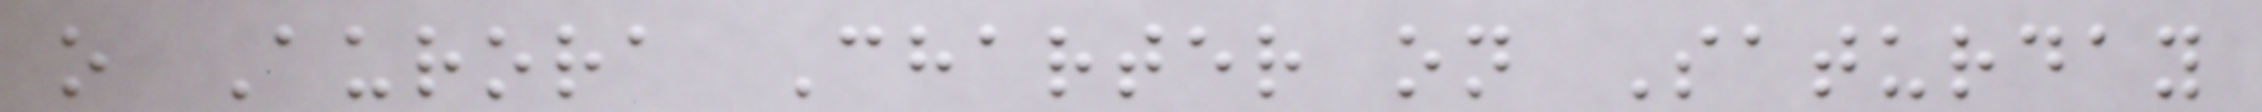o Aurora Charter on Saturday
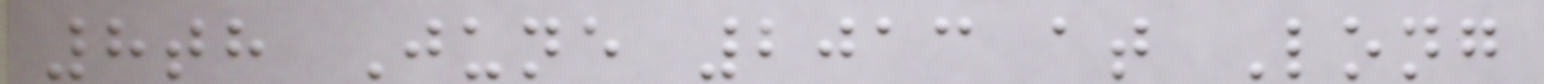8th June 2013 at Long
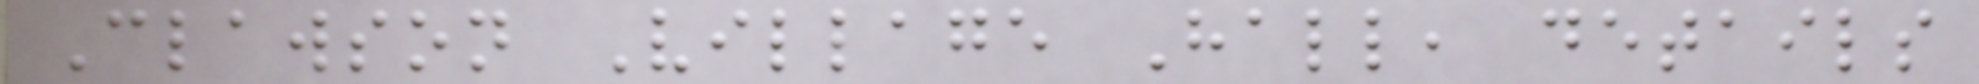Clawson Village Hall, details
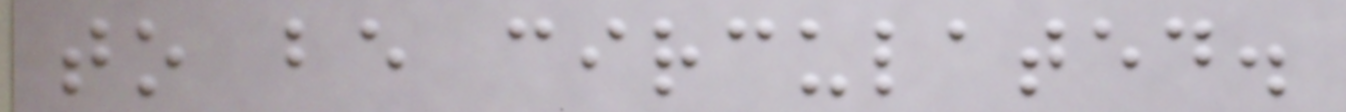to be circulated.
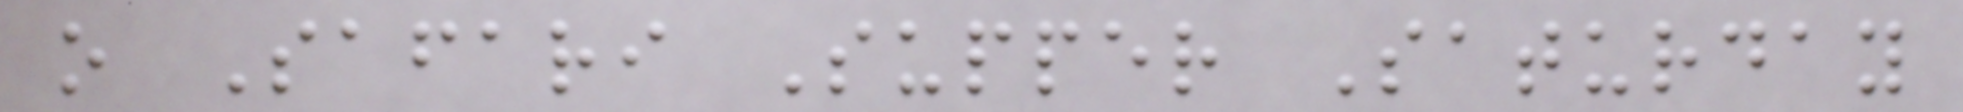o Safari Supper Saturday
